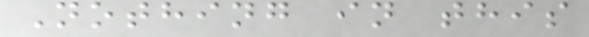Nothing in this
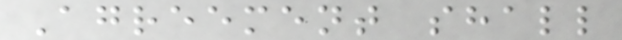Agreement shall
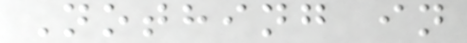Nothing in
